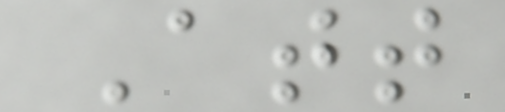Att
